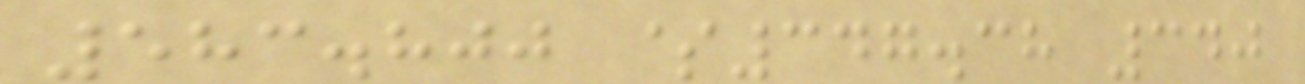583.800 $347.38 340
